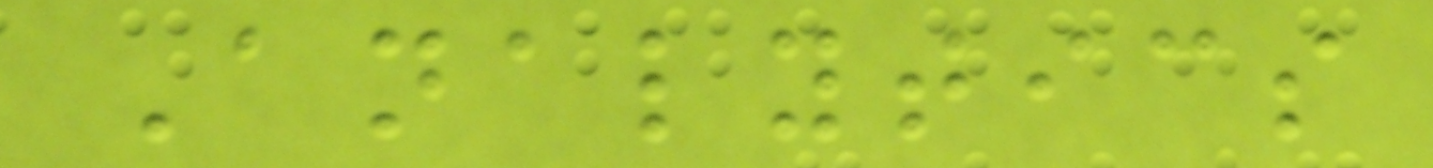Analytics
